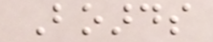Boards
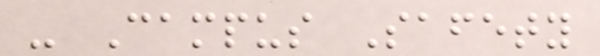- Campus Safety
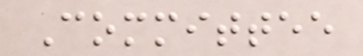Committee
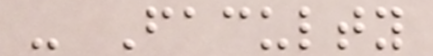- Faculty
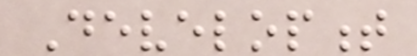Development
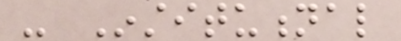- Institutional
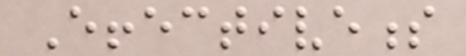Effectiveness
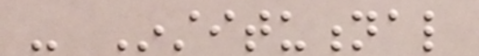- Institutional
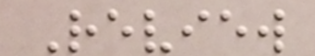Review
